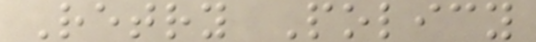Retry Policy
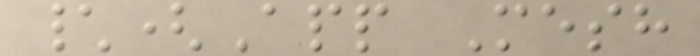\(App Mesh
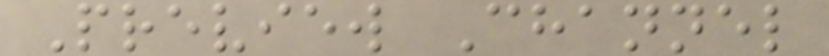Preview Channel
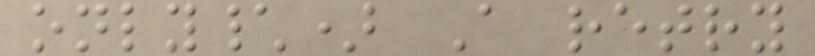only\) A retry
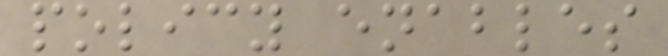policy enables
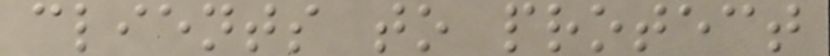clients to protect
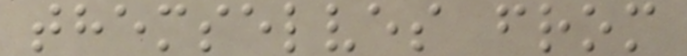themselves from
